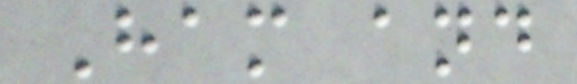Ham and
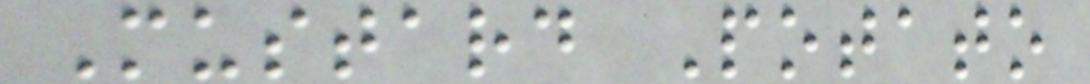Mustard Potato
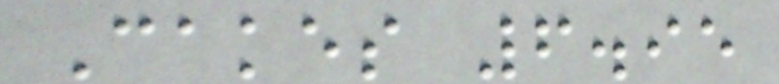Cakes 6.95
